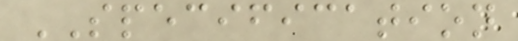SPECIFICATION
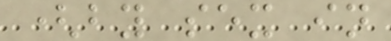(by sex in
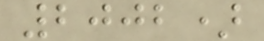2002)
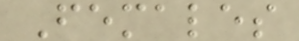Females
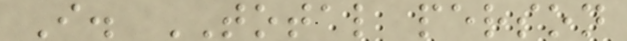I. TOTAL person
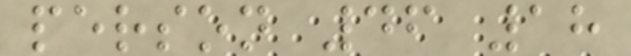person 46 18
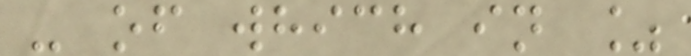- of which in %
